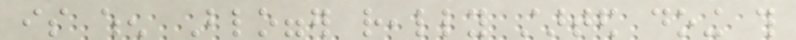is when Blogger really started doing this
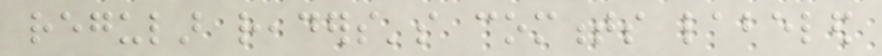regular readers's comments labeled
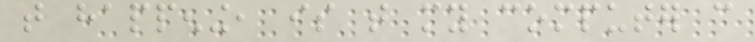that happening, is that my computer can
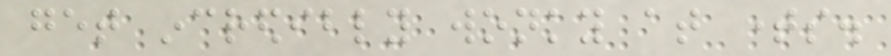get incredibly wonky at times.
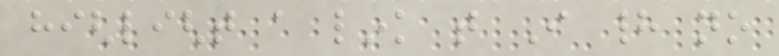highlight a link that I had no
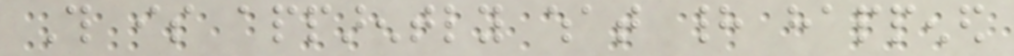This is apparently what had happened
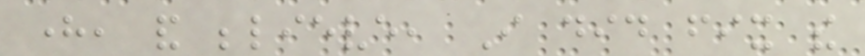here, and believe, I did fix the
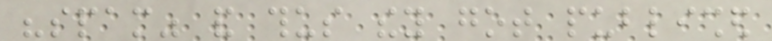"spam" and thus they got published
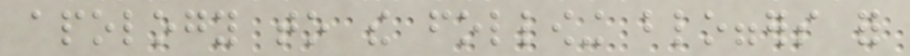apology to the following bloggers for
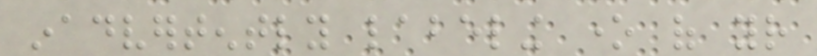inadvertently labeling one of your
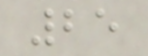25
